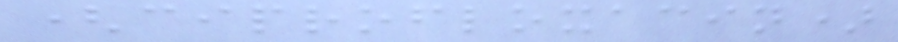(ciprofloxacin)
